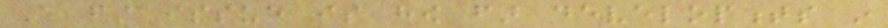A first issue is how far developments in
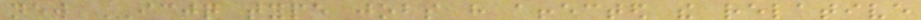new ICJQ type jobs have affected the relative
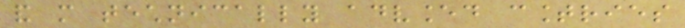and more technically advanced countries
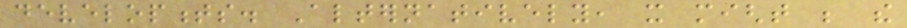developments. Alternatively, it might be the
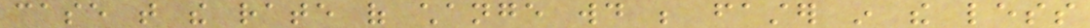case that the rate of change would be faster in the less
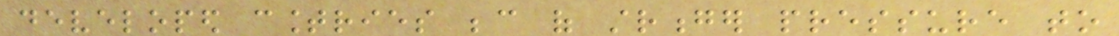developed countries because of stronger pressure to
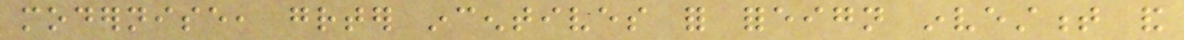modernise, greater incentives for foreign investment and
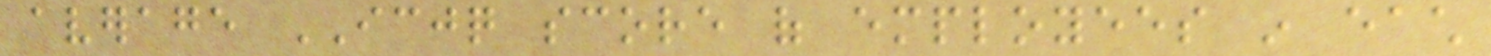average ICJQ score of employees in each
